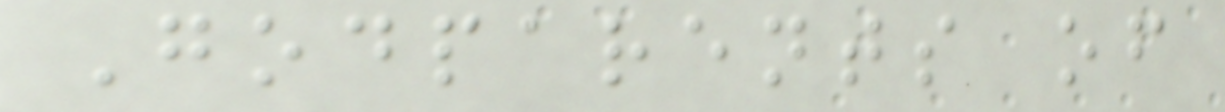Godparents of
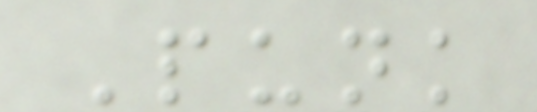Punk
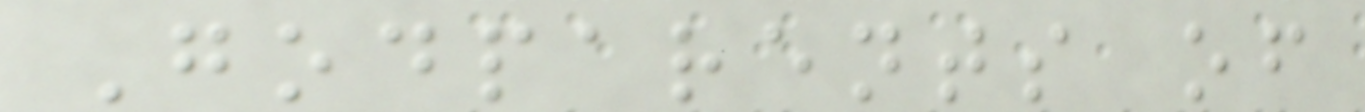Godparents of
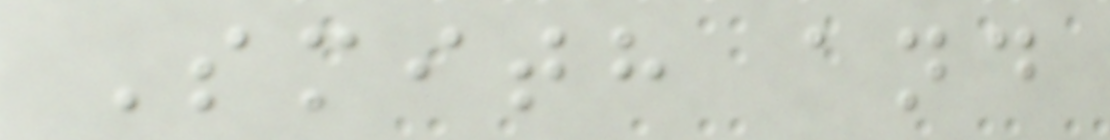Smith and
